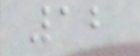12
